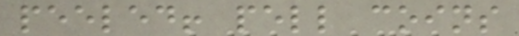peeled! pell coins
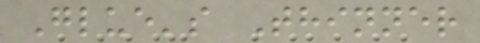Glue's Thinner
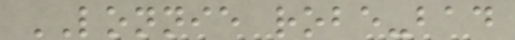LONNIE robe-bad
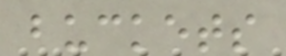buckets
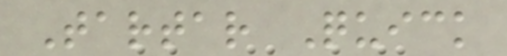Tartar Quick
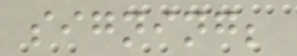signing;
